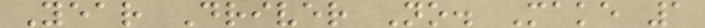Year Driver No. Make 1
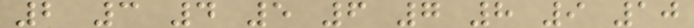2 3 4 5 6 7 8 9 10
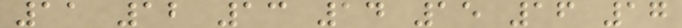11 12 13 14 15 16 17
